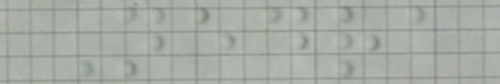Nedra
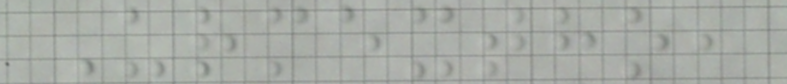Urmextho,
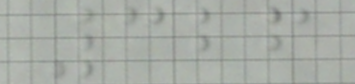326
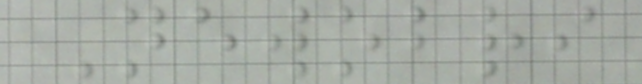Newobri
